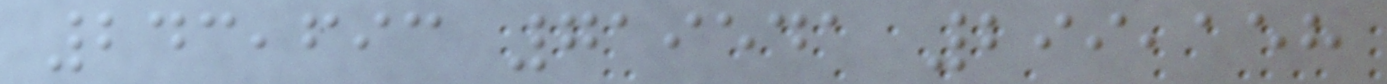243,693 719541 299,158
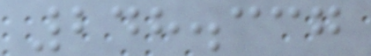248.337
